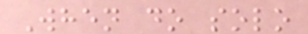When do solo
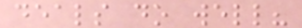deals do well?
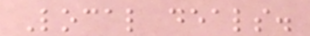Local deals.
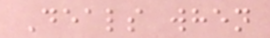Deals when
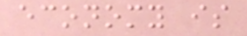economy is
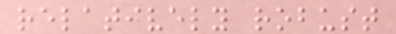relatively robust
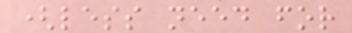(less need for
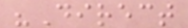"Direct
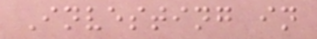Investing in
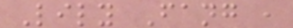Lily Fang ,
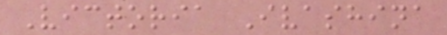Victoria Ivashina
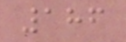186
